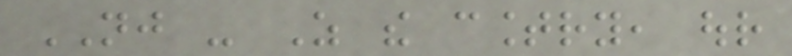NJ - As the country, our
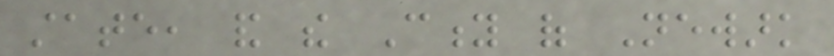state, and the City of Newark
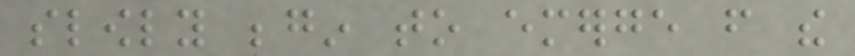slowly begin to emerge from the
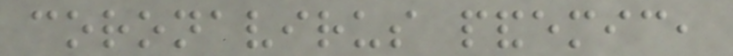coronavirus pandemic,
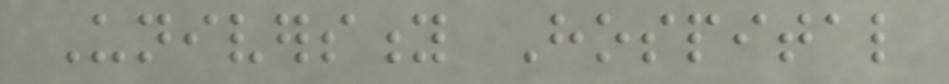University Hospital
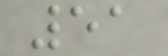51
